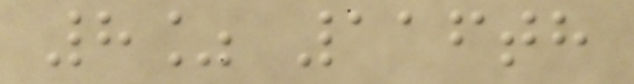8% 116th
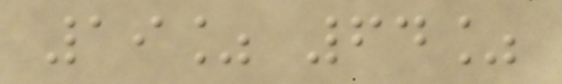19% 64%
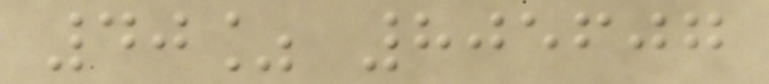40% 805607
